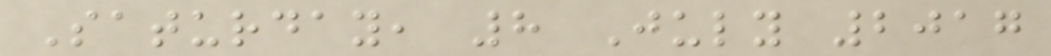Saturday, 8 July 2017
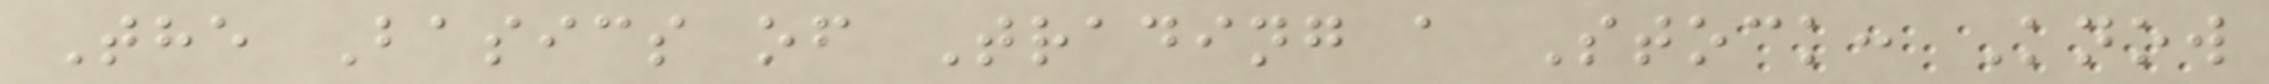The Basics of Trading a Stock: Know
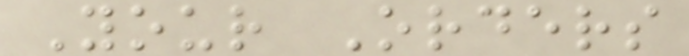Your Orders
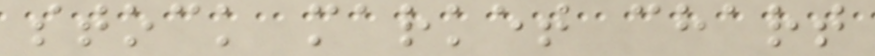stock market chart
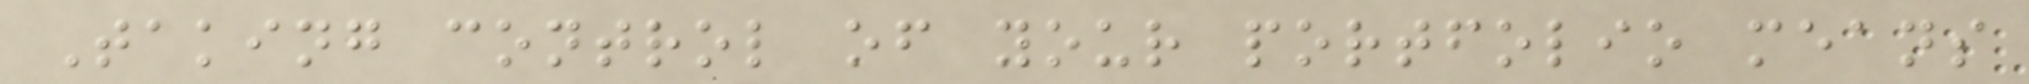Taking control of your portfolio means
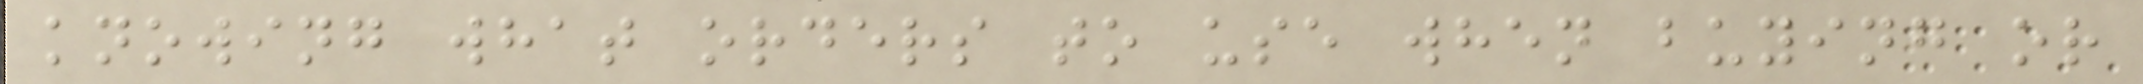knowing what orders to use when buying or
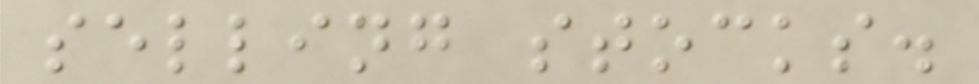selling stocks.
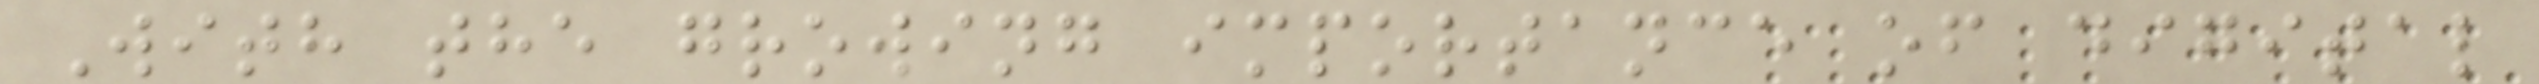With the growing importance of digital
